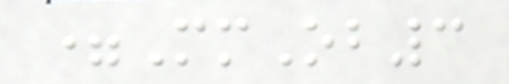=MmOb3
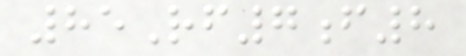85Rf7f8
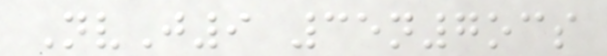NvJ9 35n7ocs
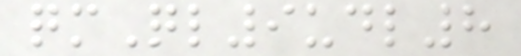qmQl9udl8
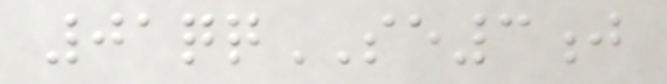01qqSE3j
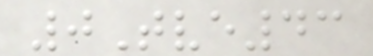0Tve43
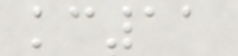kc11
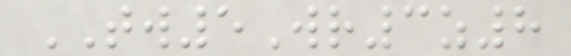TW5Wr3z8
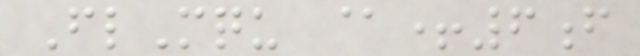FlMqu @+6f
